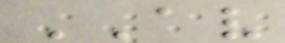AV
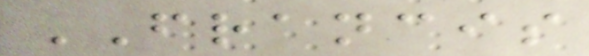FRANCIS
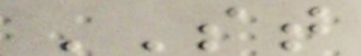ST
